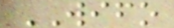WIFO
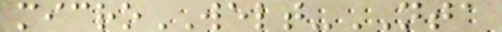microWELT-NTA
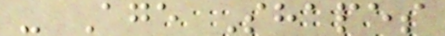- Age Shapes
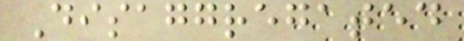Disaggregated
